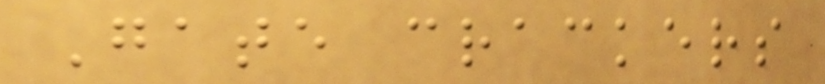Gate crackers
